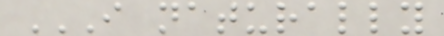I NATURALLY
